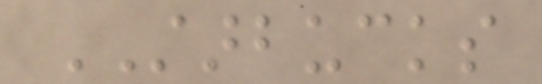STARBUCKS
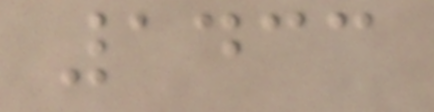1433
